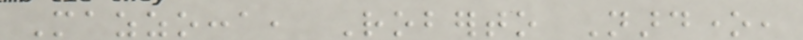Mazzocca, Roberto Nardone,
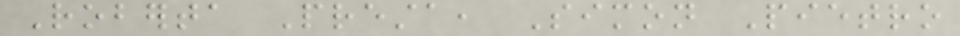Roberta Presta, Simon Pietro
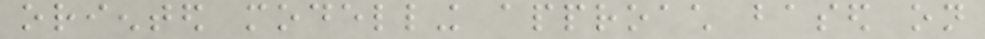oriented modelling approach based on
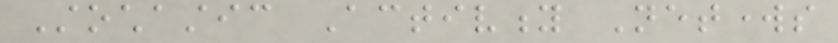Stochastic Activity Networks
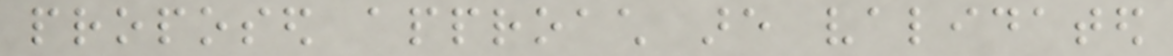proposed approach are validated
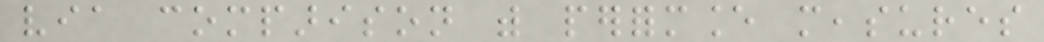via comparison with performance measures
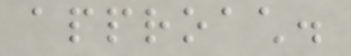approach.
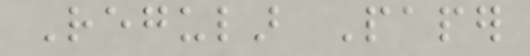Regular Paper
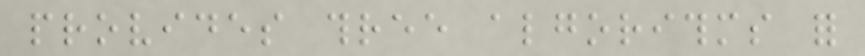provides three algorithms for
